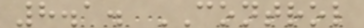8.1. CONTROL
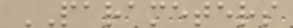PARAMETERS
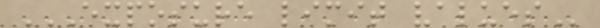EXPOSURE LIMIT VALUES
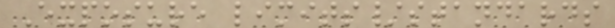Exposure limits/standards
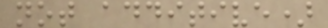not additive)
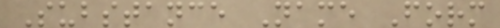Substance Name Form
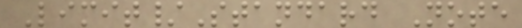Limit/Standard Note
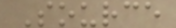Source
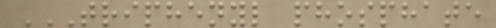TRIPHENYL PHOSPHATE
